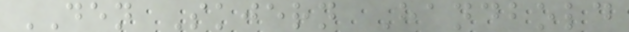DEN Skjern Handbold
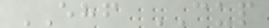EHF CUP
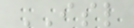ISL
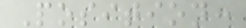Position:
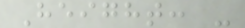Height: -
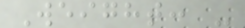Weight: -
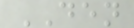DEN
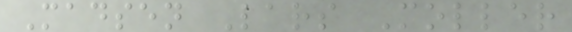Madsen Lars Moller
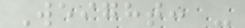Weight: -
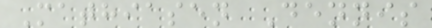Mathiasen Dennis
